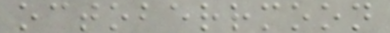octoberrmoon
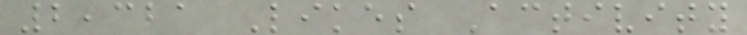2,321 Likes Activity
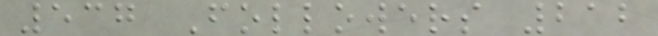537 Followers 212
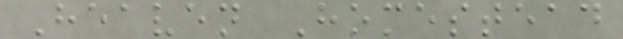Heaven Homestead
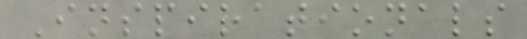Inspirationals
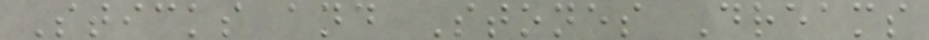Sticks and Stones Dreams
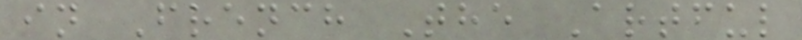in French The Artful
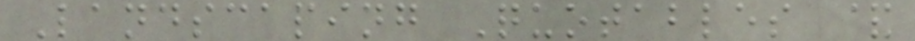Landscaping Quotables &
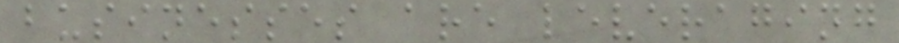businesses are leveraging
